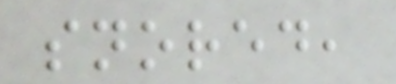snored,
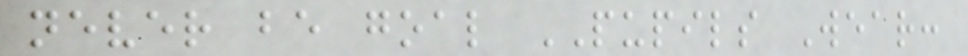never be goal PUPILS Wear:
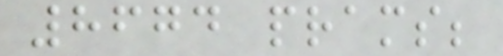8674 prams;
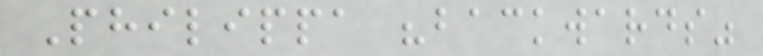Philippa "backwards"
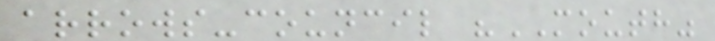arrows-council "MOUTH"
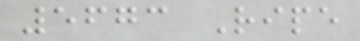5673 Ripe
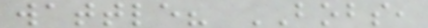wattle? BOBS,
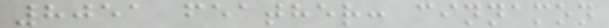8051 feather: cinnamon
